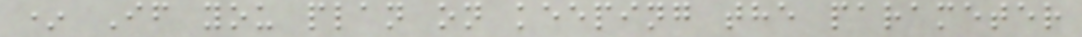* If you plan on keeping the parameter
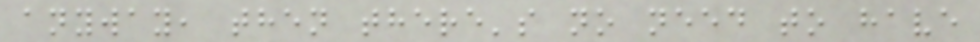anyway, then there's no need to have
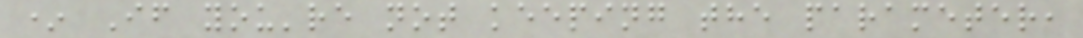* If you're not keeping the parameter,
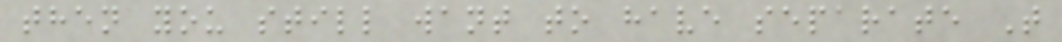then you still want to have separate T
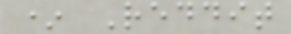* Reddit
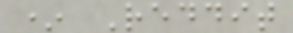* Reddit
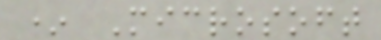* Microsoft
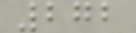272
